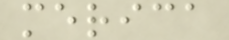merica
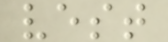vest
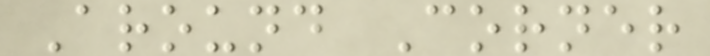Around Corner
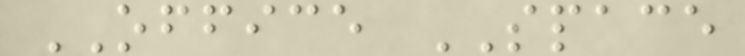OFFICE SPACE
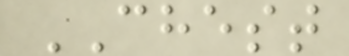CHEST
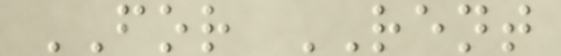FOR RENT
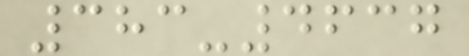383-4637
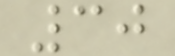30
